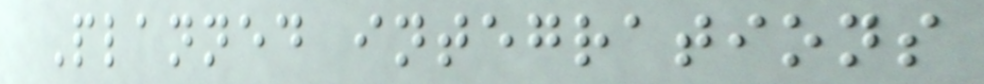Planned integrations
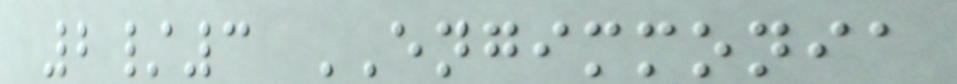2/3 ENGIMMONIA
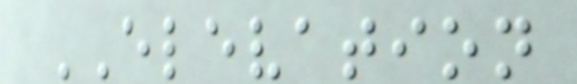ELEVATION
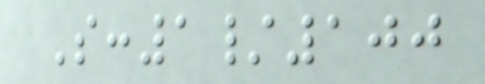S:1/100
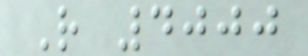R 4000
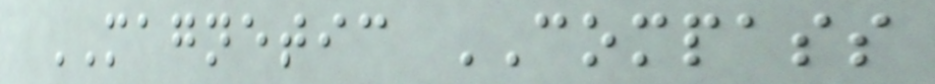MAGNETIC COMPASS
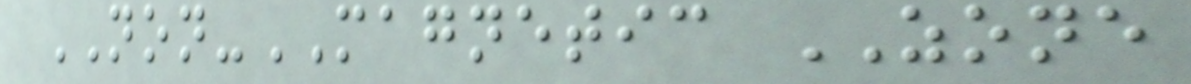NON-MAGNETIC ZONE
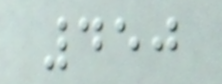450
